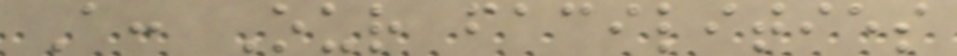A: Our facilities
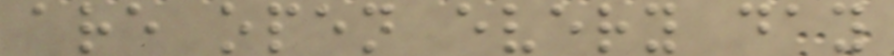are open every day
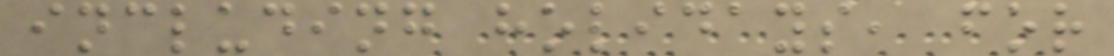including holidays, for
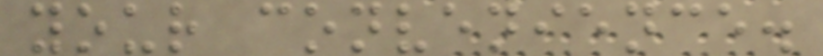your convenience.
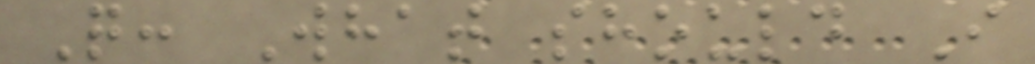Q: What should I
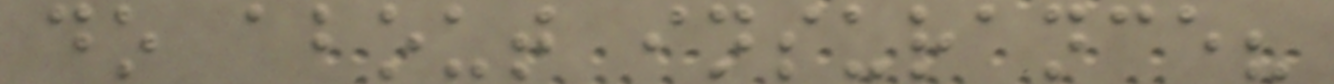do about insurance?
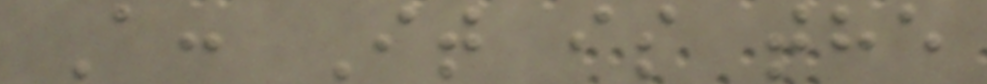A: It is the
